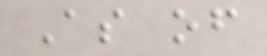As of
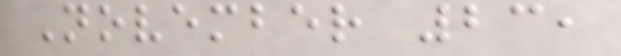November 23,
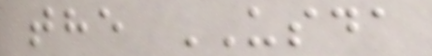the USDA
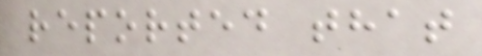reported that
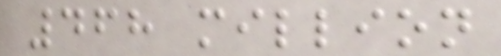468 million
